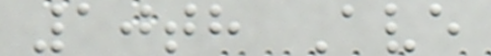10th Ave
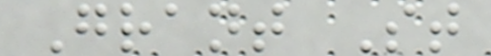Grant St
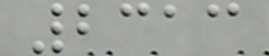2313
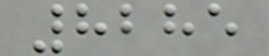8285
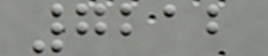7212
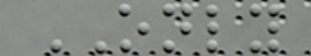ONLY
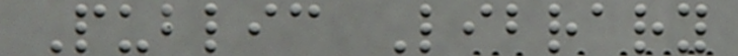Public Library
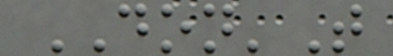DON'T
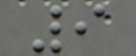9
